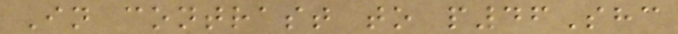In contrast to p46Shc
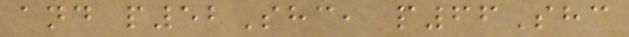and p52Shc, p66Shc
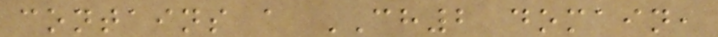contains a CH2 domain,
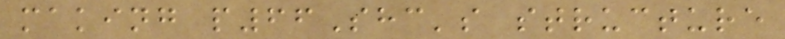making p66Shc's structure
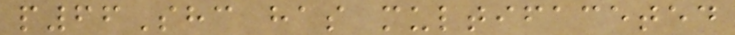p66Shc has multifaceted
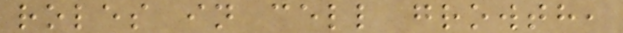roles in cell growth,
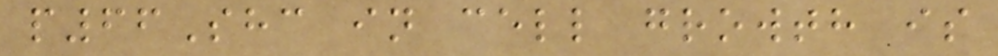p66Shc in cell growth is
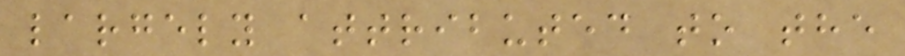largely attributed to the
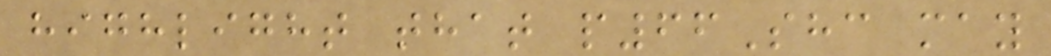highlight that p66Shc may
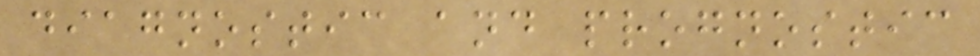diagnostic and prognostic
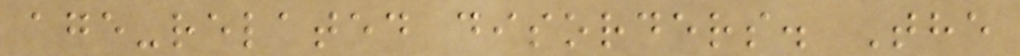age-related disorders. The
